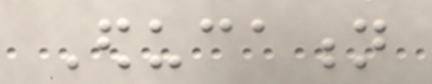Education
